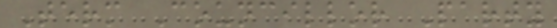Term Councillor Party
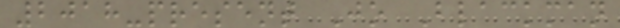2018-present Jo Blackman
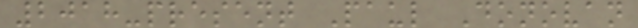2018-present Paul Donovan
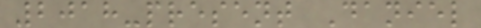2018-present Daniel
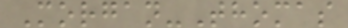Morgan-Thomas
